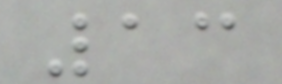13
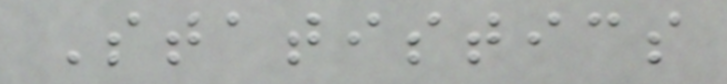Statistics
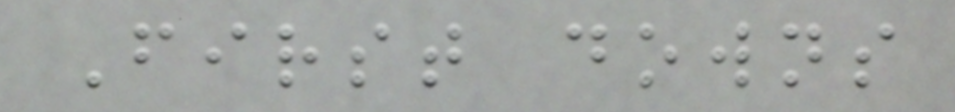First downs
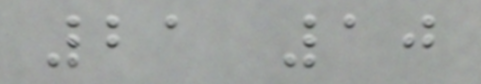21 10
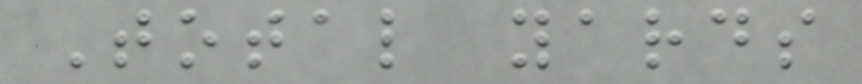Total yards
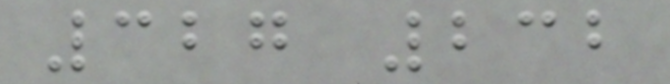327 232
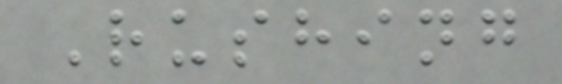Rushing
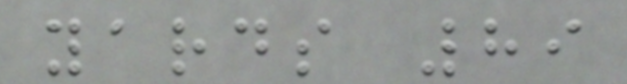yards 89
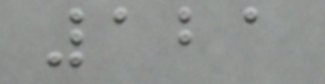121
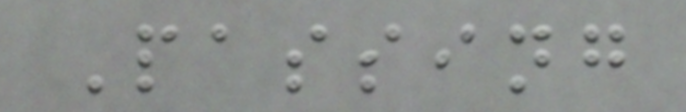Passing
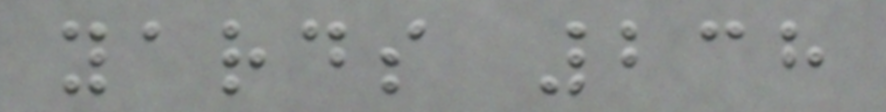yards 238
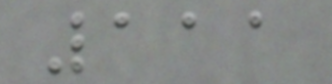111
